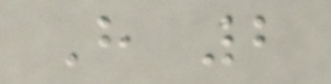H 2
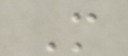M
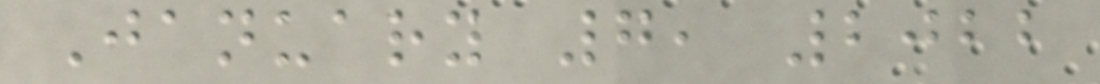January 7, 2022
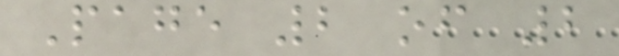Page 2 of 2
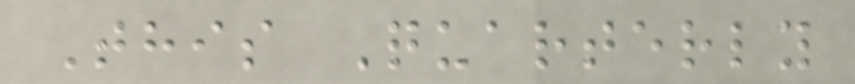This Quarterly
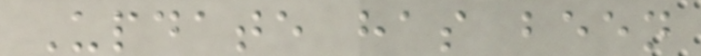Update has been
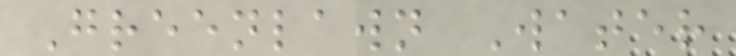Greenlawn Water
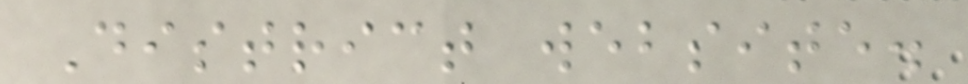District website.
